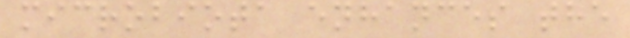microbiota enhances the
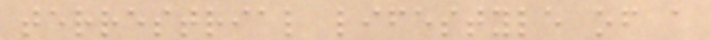terrestrial lifestyle of a
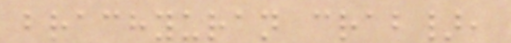brachyuran crab},
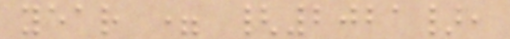year = {2021},
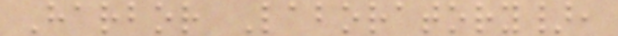Harbor Laboratory},
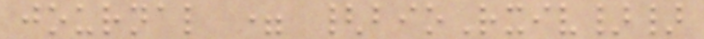journal = {bioRxiv}}
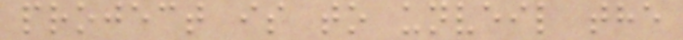project is to unveil the
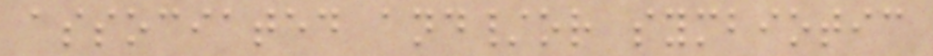associated and/or symbiotic
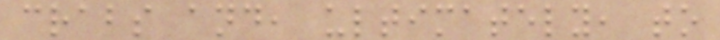crabs and, ultimately, to
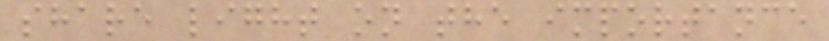share light on the importance
